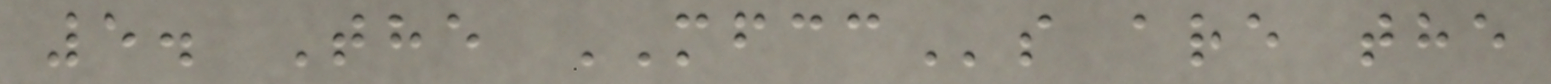5. The MFCCs are the
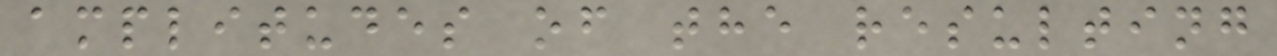amplitudes of the resulting
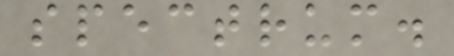spectrum.
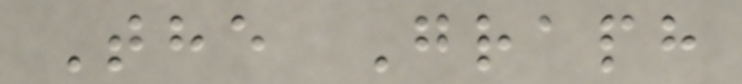The Graph
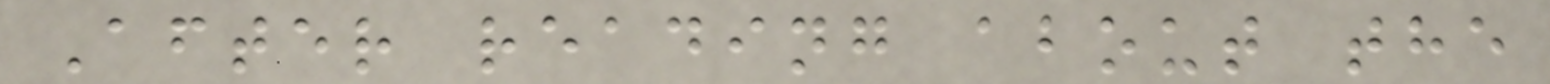After reading about the
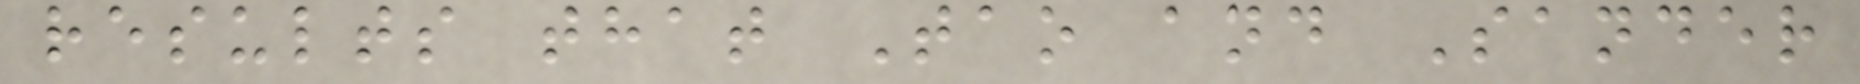results that Tao and Sander
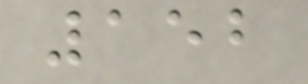152
